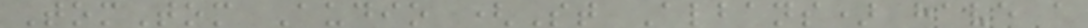TomTom Audio (St Albans) have a
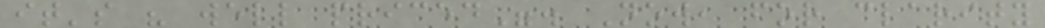it's " well priced". Now, for clarity
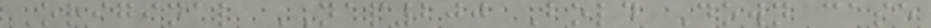Original NAP200 Bold Down case
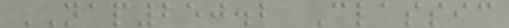NAP250.2 Classic
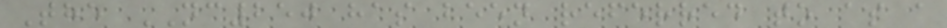The NC250 has been referred to as a
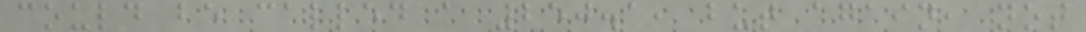could be called a 250.1, but again, not
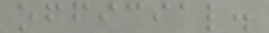official.
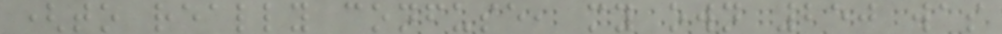(to really confuse, my own 250 was
